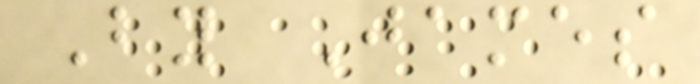By James
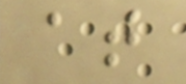at
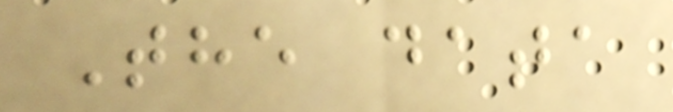The data
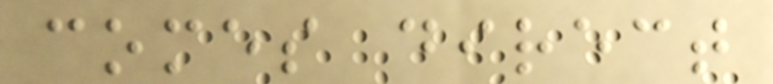comes direct
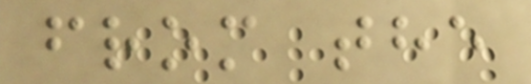from the
